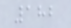182
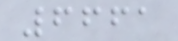6661
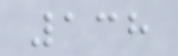138
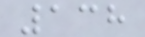138
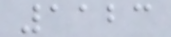1123
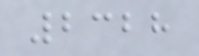2328
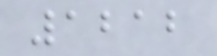1212
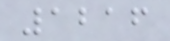1216
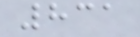831
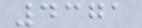4371
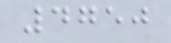4750
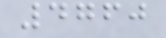4760
